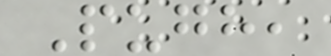Pugh,
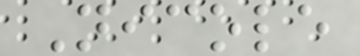Nicole
